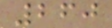260
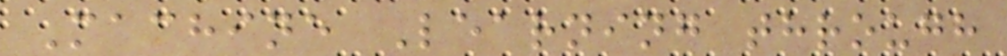Machine Learning through
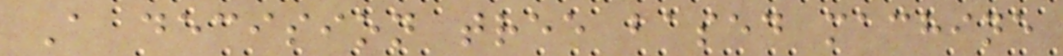A decision tree based machine
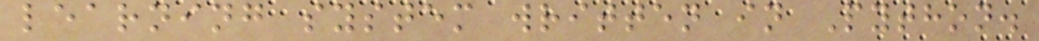learning system written in Python.
